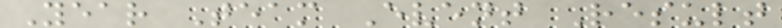Year Team Event Result
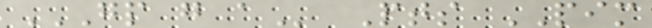GP G A Pts PIM
